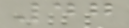47
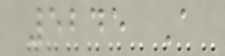5245 A
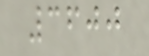3600
